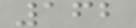162
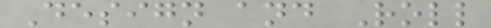Design and Roll
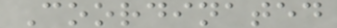Coordinated
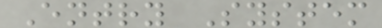Entry System
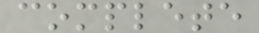complete
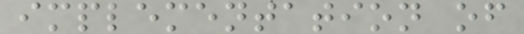implementation of
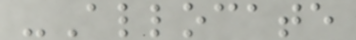-Allocate
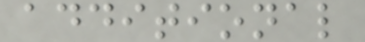additional
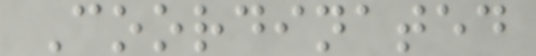Coordinated
